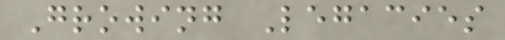Growing Legacies
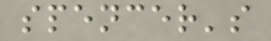spencer's
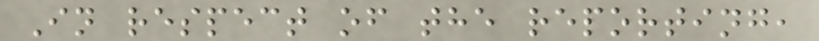In respect of the reporting,
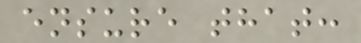ensure that:
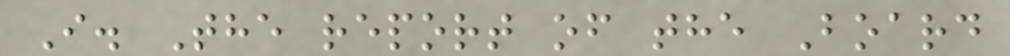I. The report of the Board
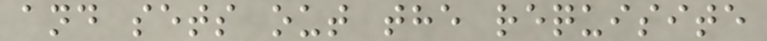and sets out the requisite
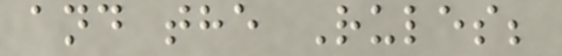and the Rules;
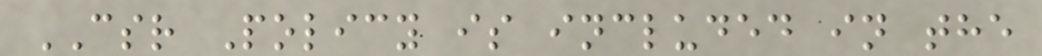CSR Policy is included in the
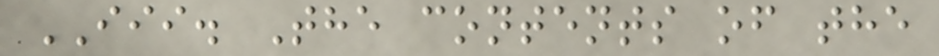III. The contents of the
